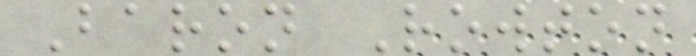Baron Rowton
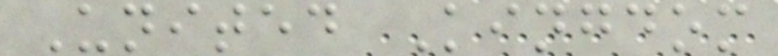United Kingdom
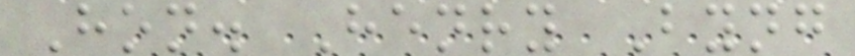Hon. Henry Byng
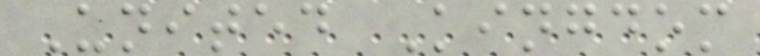United Kingdom
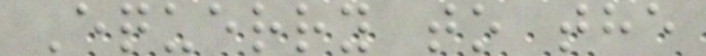Equerry to the
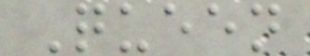Queen
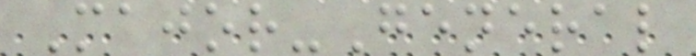Major-General
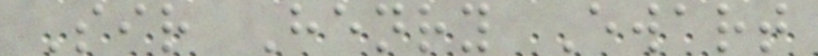Sir Henry Ewart
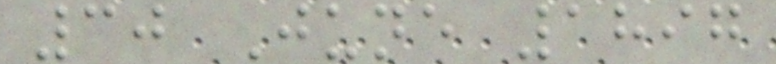30 June 1897
